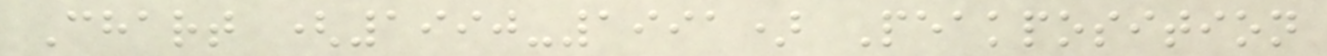Chart (1990-1991) Peakposition
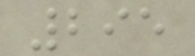295
